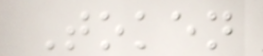Token
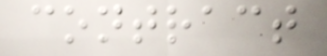contract
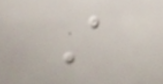A
